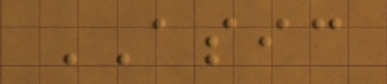ASIC
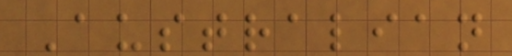Australian
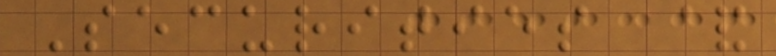Securities &
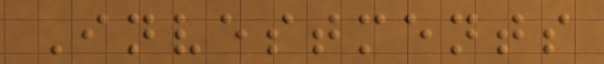Investments
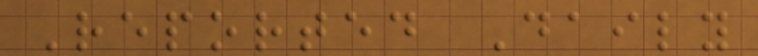Reported Daily
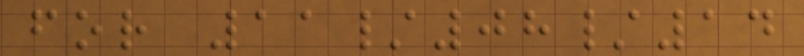for 11/08/14
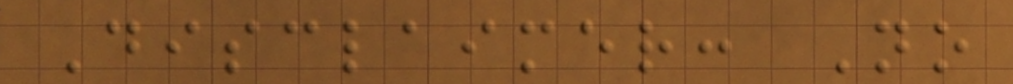Disclaimer: No
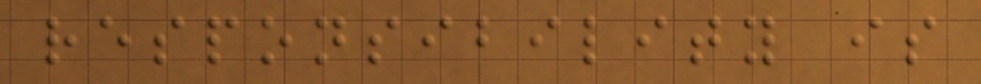responsibility is
